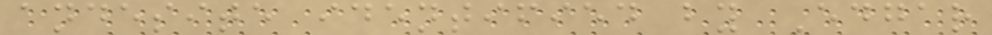andesite identified by Edgar
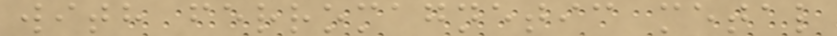with ferromagnetic metal
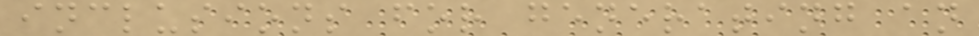inclusions for generating an
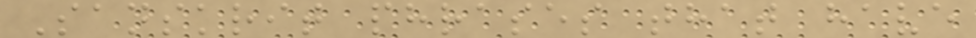Sanskrit phrases that have
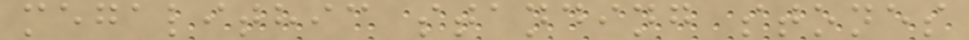megalithic standing stones
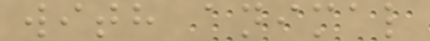with animal
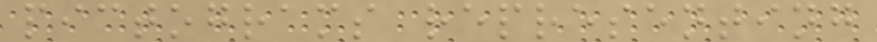pictograms representing
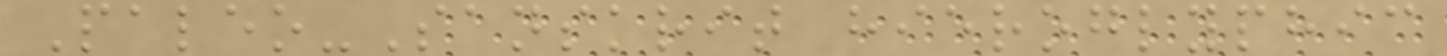Paleo-Sanskrit hieroglyphic
